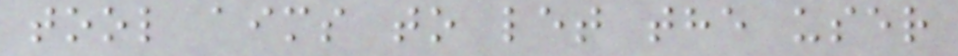tool aims to let the user
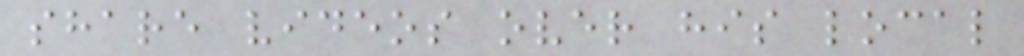share videos over his local
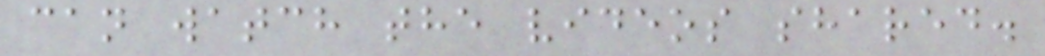can watch the videos shared.
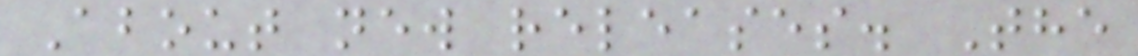About new releases. The
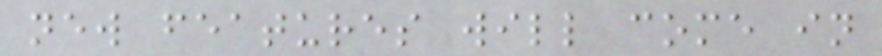new features will come in
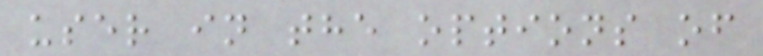user in the options of
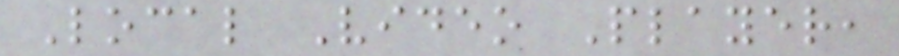Local Video Player,
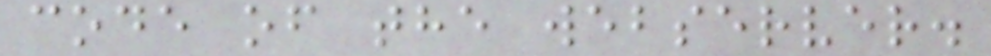code of the webserver.
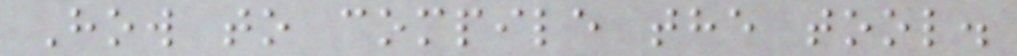How to compile the tool.
